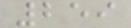259
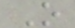O
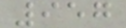957
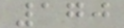170
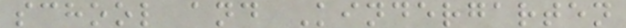school and Kindergarten
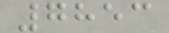7853
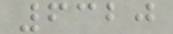6320
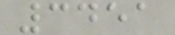3451
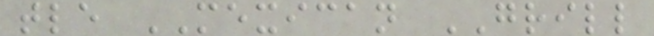tle MEXICAN GRILL
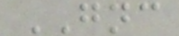GNC
